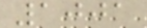1001
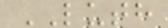LUTH
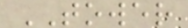TOWER
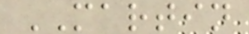MARTIN
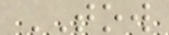TOW
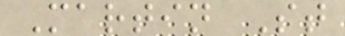Martin St
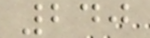240
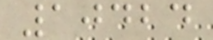10424
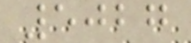5027
